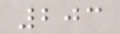203
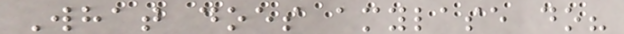What does amylase do?
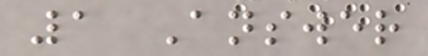1 Answer
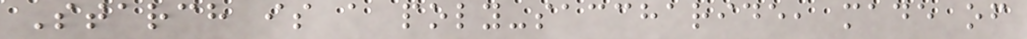Starch is a poly-saccharide, made of
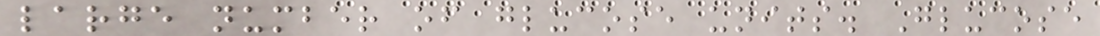large number of glucose units. Glucose
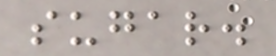sugar.
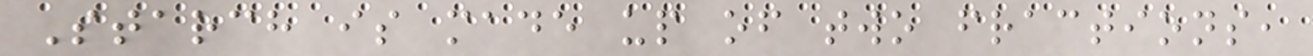Starch is made up of two fractions,
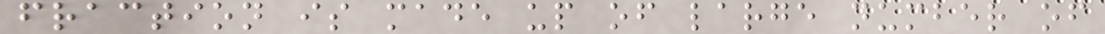fraction is made up of large number of
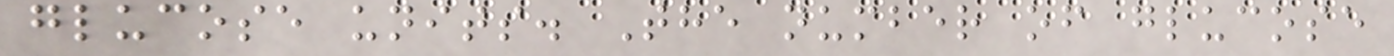glucose units. The number of glucose
